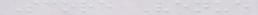Score Venue
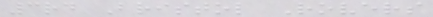3rd Bristol Rovers
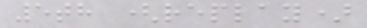5th (replay)
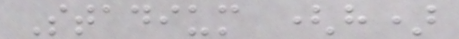Stadium (h)
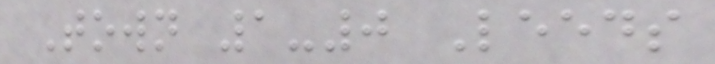Town 1-0 Leeds
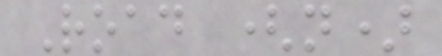Road (n)
